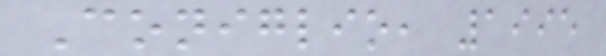Coniglio, 1995
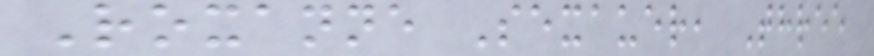Roxanne Sexauer, Three
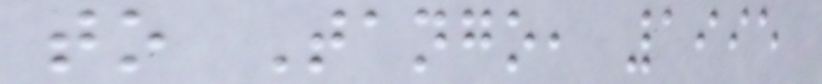to Tango, 1995
